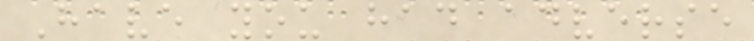Have you had adverse
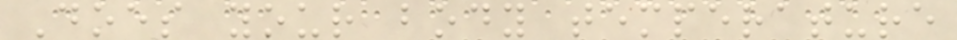Does your body temperature
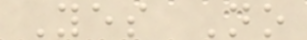Yes No
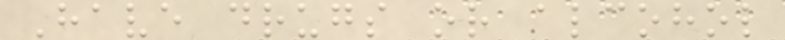Have drugs or alcohol
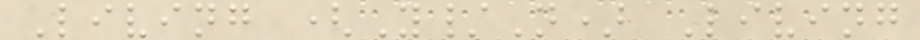Living (Y/N) Living
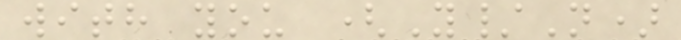with you (Y/N)
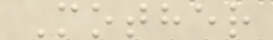Mother
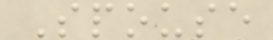Spouse
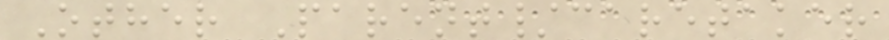Other Parent/caretaker
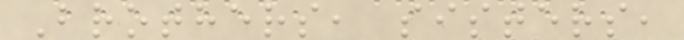Brothers, sisters,
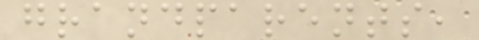grandparents,
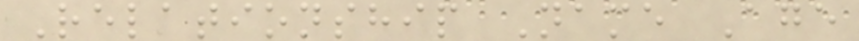Relationship Name Age
